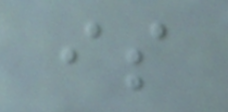is
